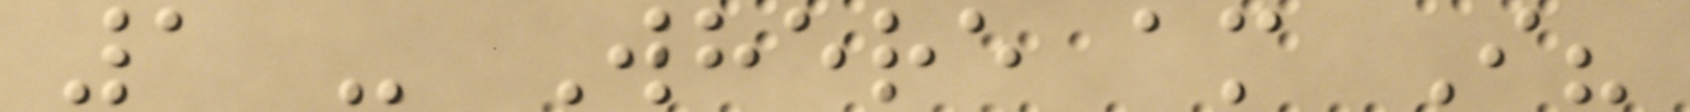1 - Where am I?
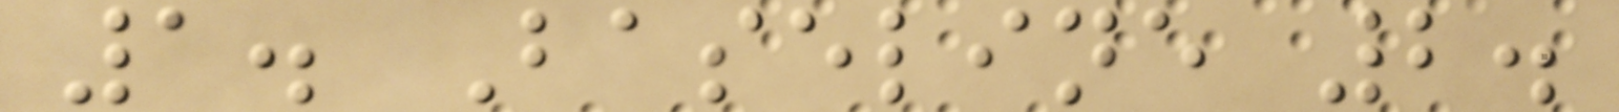1. Baseline 2.
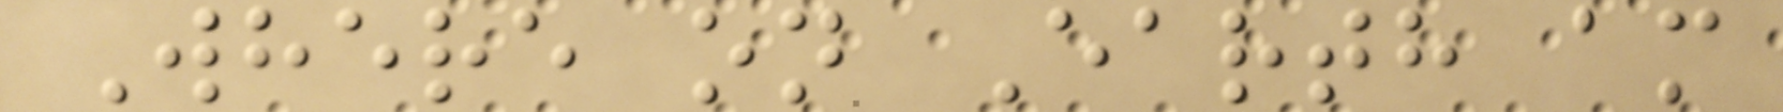Where on Earth am
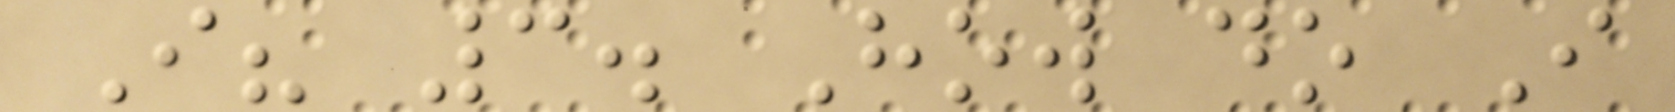I? 3. How do I
